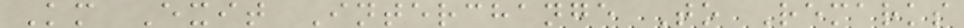Km Exit Interchange To Remarks
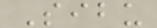Sibu
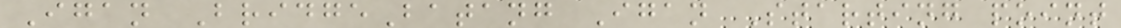Igan BridgeBatang Igan Starting point
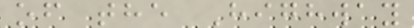of the Highway
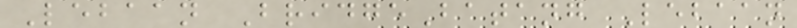Lebaan BridgeBatang Lebaan
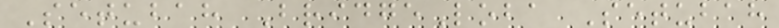Setubah BridgeLoba Setubah
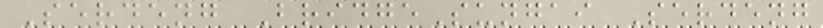Serdeng BridgeSungai Serdeng
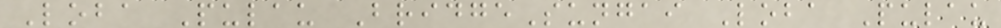Loba Pulau BridgeSungai Loba Pulau
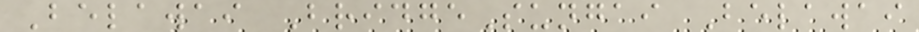Belawai BridgeSungai Belawai
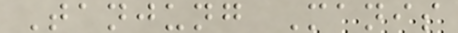Tanjung Manis
